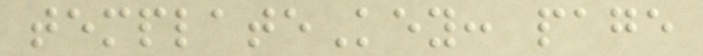templateKey: page
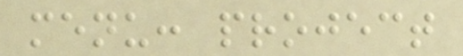menu: project
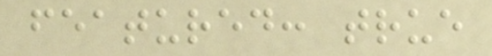featured: true
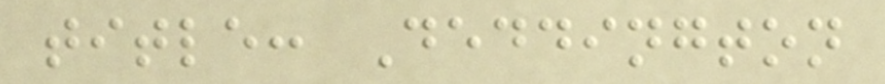title: Deddington
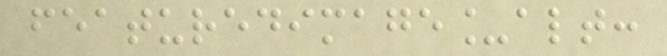featuredimage_alt:
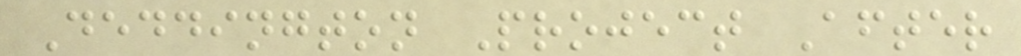Deddington Project After
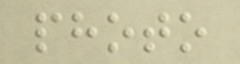photo
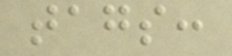tags:
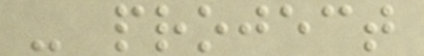- project
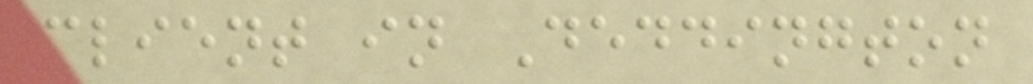client in Deddington
